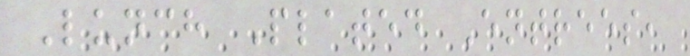Lunch Plated Entrees,
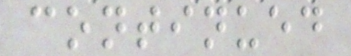continued
